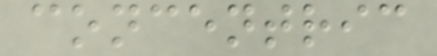concentric
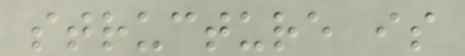structure is
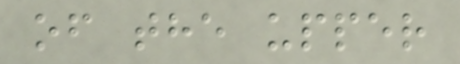of the upper
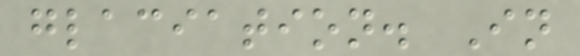glaciation. In
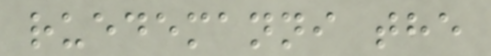ruedemanni the
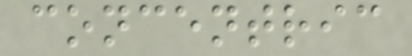concentric
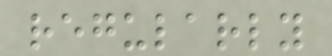regularly
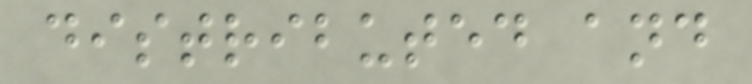distributed and
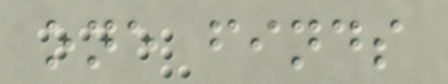one finds
